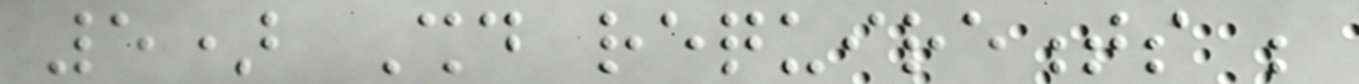5) Should requirements be
